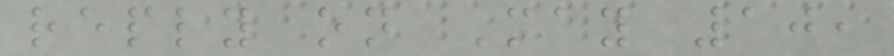reply on May 10,
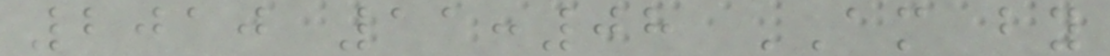2010 11:08 AM by
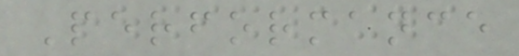Performance
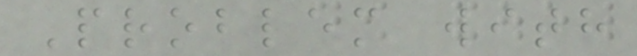Problem with
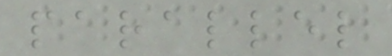parallel
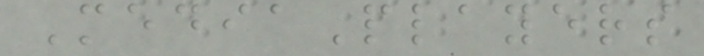MediaPlayers
